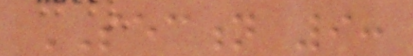SECTION 9:
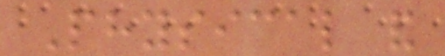Physical and
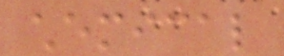chemical
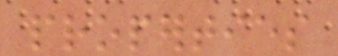properties
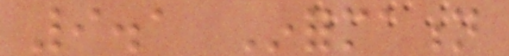9.1 Information
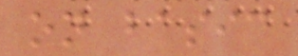on basic
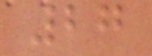27
